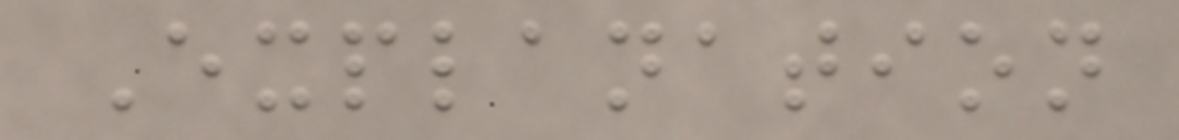Explanation
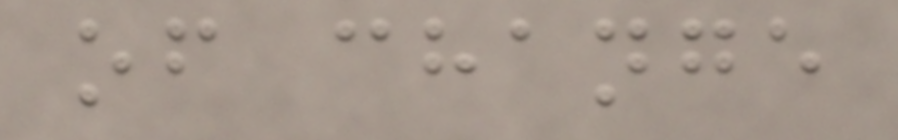of change
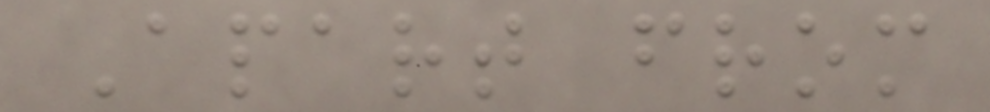Apart from
